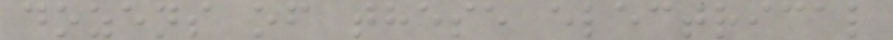dozens of these electrical
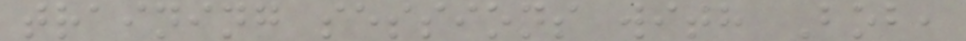training sessions with Bob,
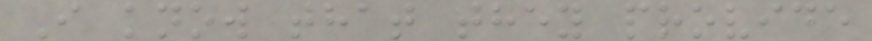I know that they provide
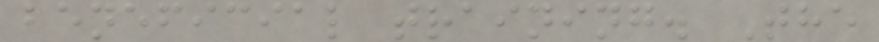beneficial training. The
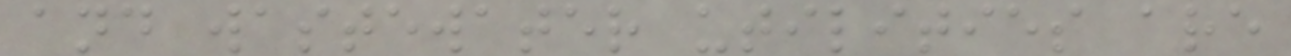and wastewater utilities are
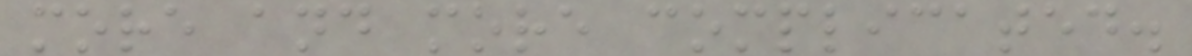more and more complicated.
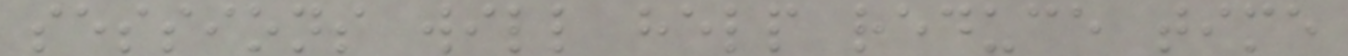sessions will help reduce time
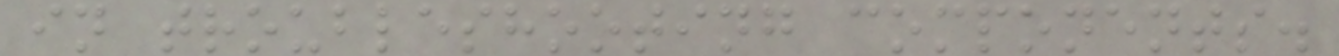in troubleshooting components.
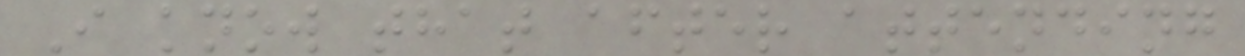I know that after attending
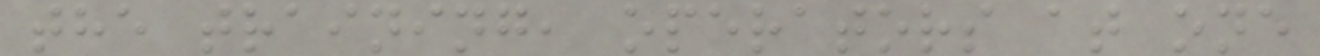the training, operators at one
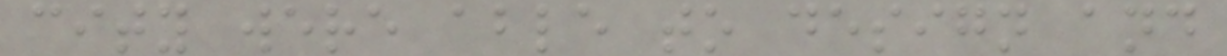city were able to design and
